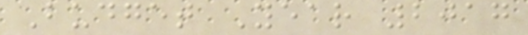Budget Year 2017
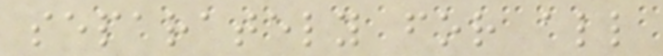separately for all
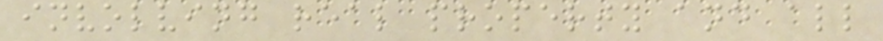involving real property and all
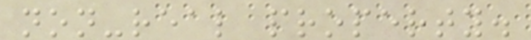non-real property.
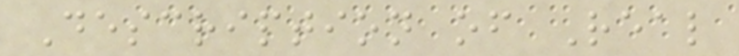Description of Real
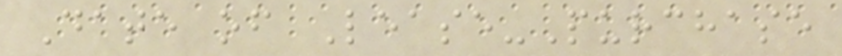Date of Lease-Purchase
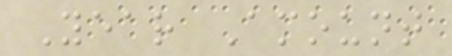Year Amount
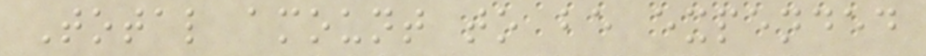Total amount to be expended
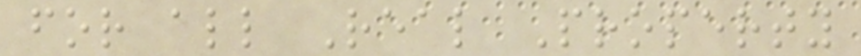for all Real Property
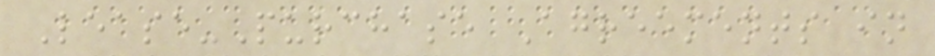Lease-Purchase Agreements in
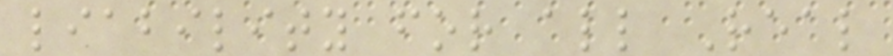liability for all Real
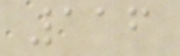116
